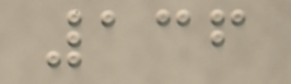136
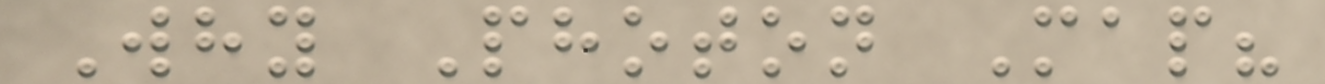Why Photon Map?
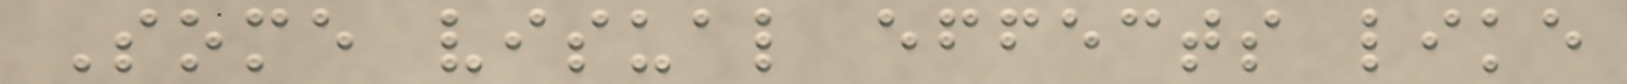Some visual effects like
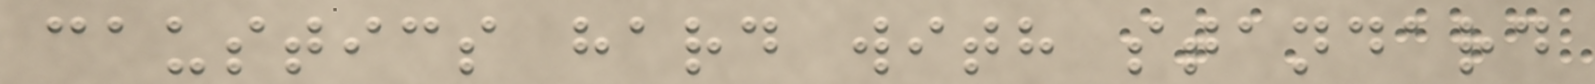caustics hard with standard
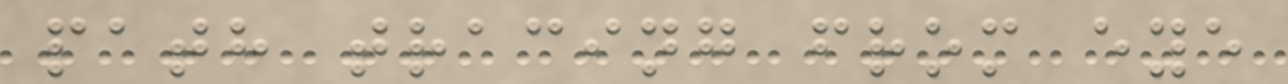path tracing from eye
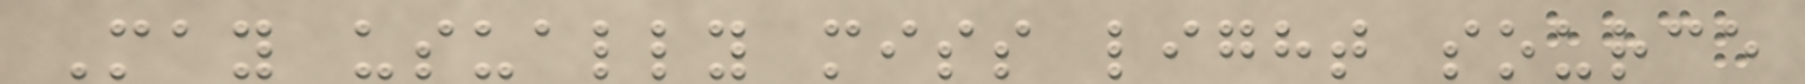May usually miss light source
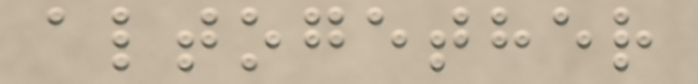altogether
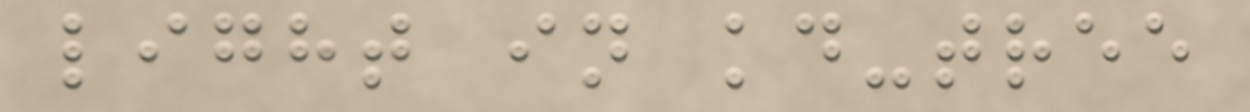light in kd-tree
